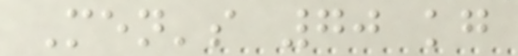Men's 70 kg
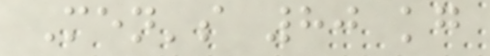Men's 80 kg
